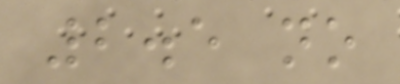2.5 no
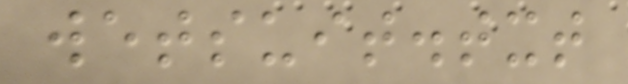wetsuit.txt
